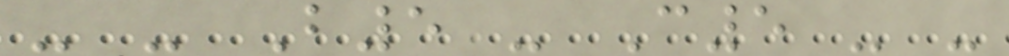- - B5 - C5 - -
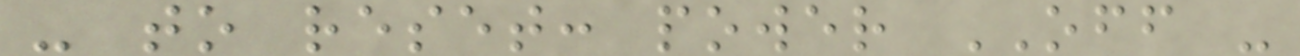- to reset: power OFF -
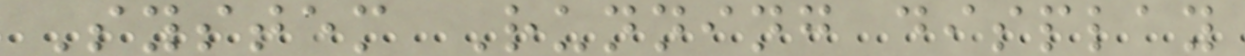System Running display
